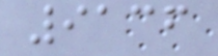9136
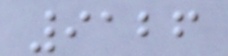9126
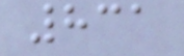831
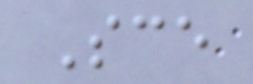Sce
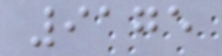9175
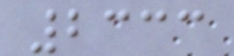2333
